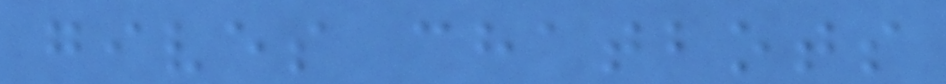gives chatbots
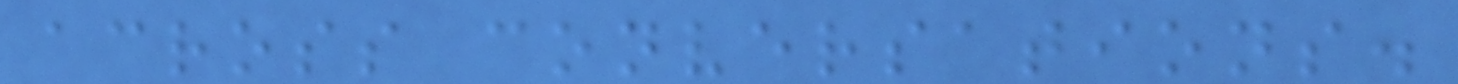across conversations.
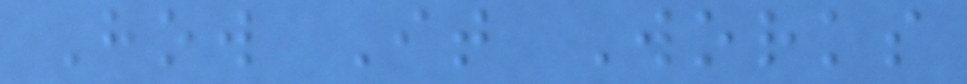How It Works
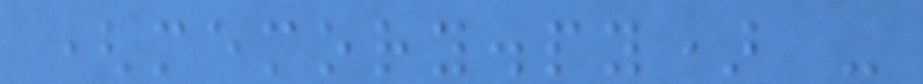(memory.py) -
